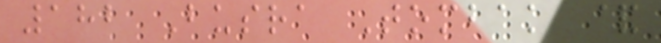182 Busra Tombak &
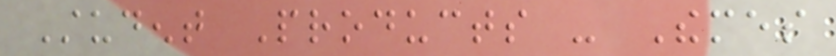Student Products - Themes
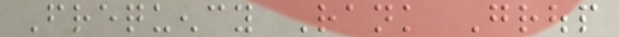Frequency Rank Group
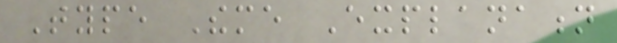Type Theme Explanation
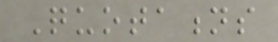Quotations
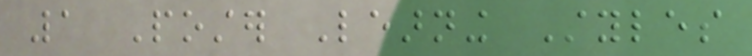1 Poster Learning Styles
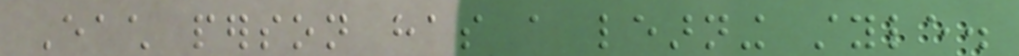Each person has a learning style.
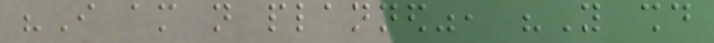"I am not planned", "You should
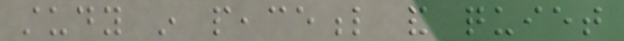study in peaceful and quiet
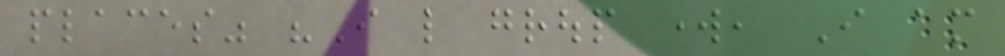places" "I like group work, I am
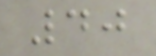40
